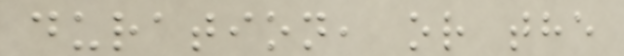duration, or the
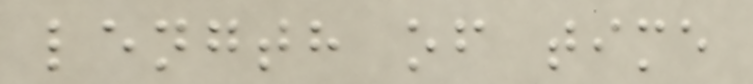length of time
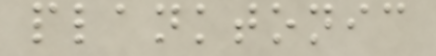planktonic
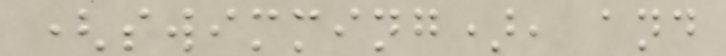(swimming), and
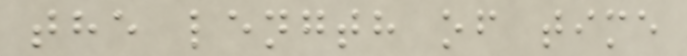the length of time
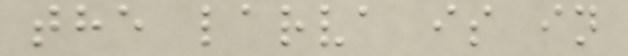the larva is in
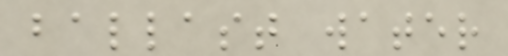ballast water
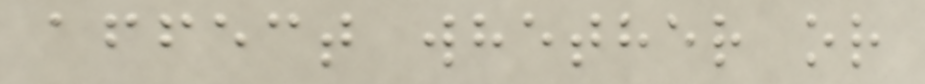affect whether or
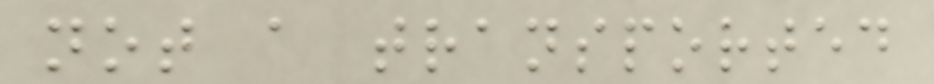not a transported
